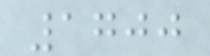1700
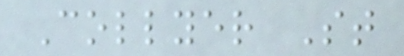Collyer St
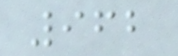962
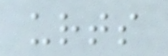urts
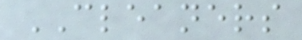CLEANERS
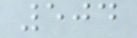504
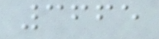3665
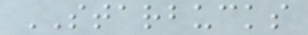STARBUCKS
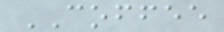COFFEE
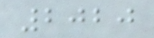2020
